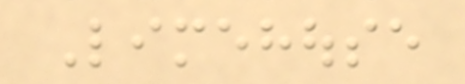Limehouse
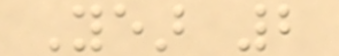Year 2
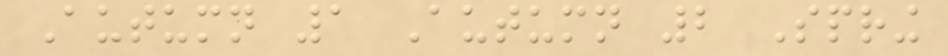Autumn 1 Autumn 2 Spring
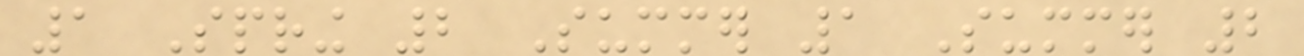1 Spring 2 Summer 1 Summer 2
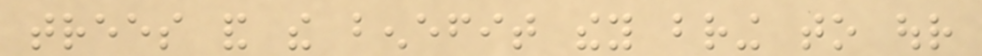trees and the benefit they bring to our
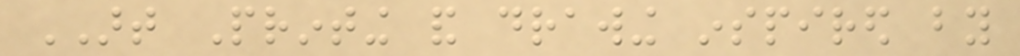ART Printing and drawing inspired by
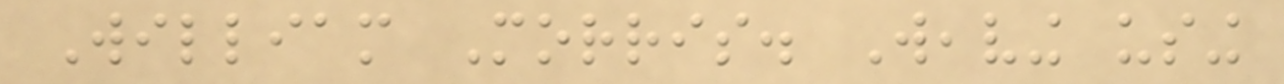William Morris. Weaving using
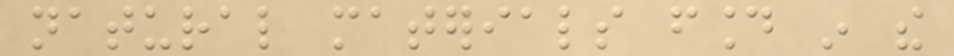natural materials found in the
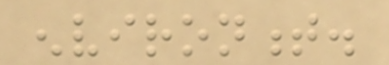environment.
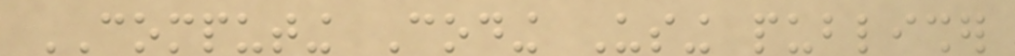COMPUTING Coding Using publisher
